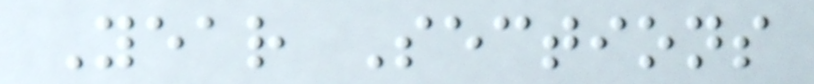Year Sections
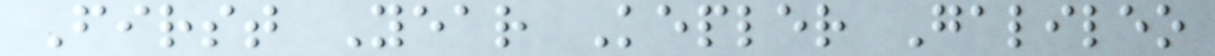First Year Kepler Galileo
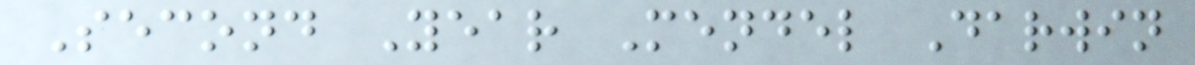Second Year Mendel Darwin
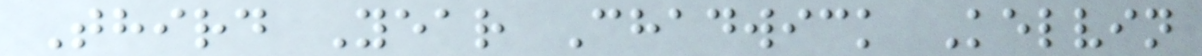Third Year Chadwick Kelvin
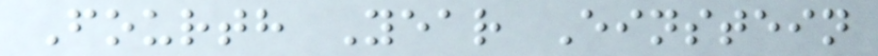Fourth Year Einstein
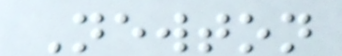Newton
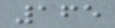165
